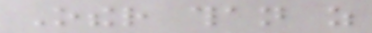Other than as
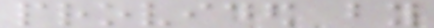provided by
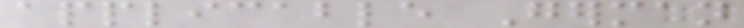applicable German
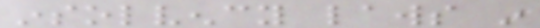insolvency laws in
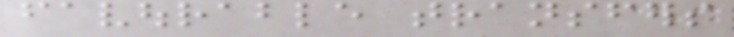favourable transfers
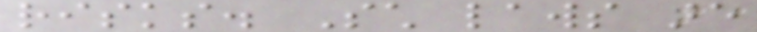risks. Such laws are
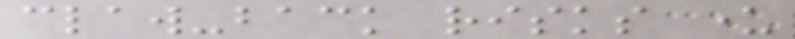claw-back risks under
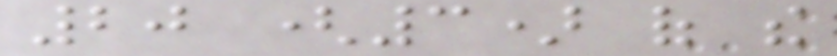20 (3) of the
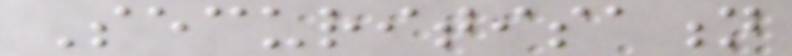Securitisation
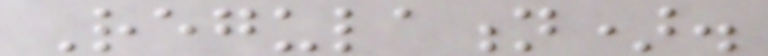Regulation).
